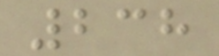238
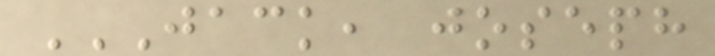JACK, JOSEPH
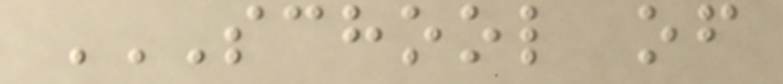SCHOOL OF
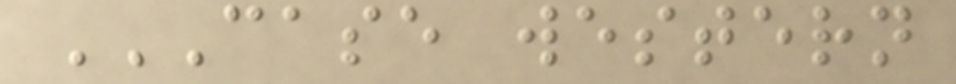CASE WESTERN
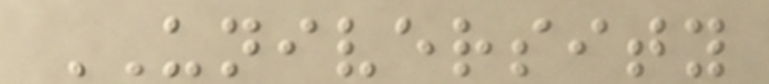UNIVERSITY
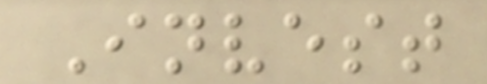Invest
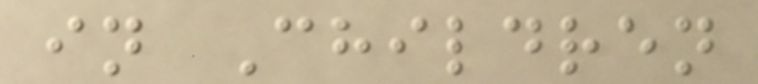in Children
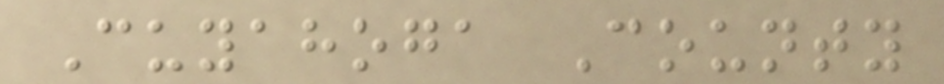Cuyahoga County
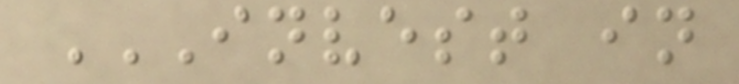INVEST IN
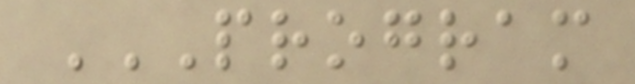PROGRAM
